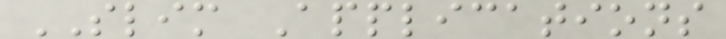SLIM Applications
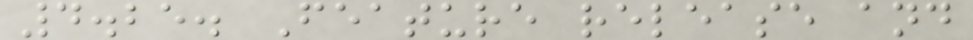4.25. Feature release and
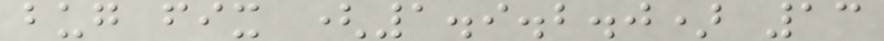bug fix (1.9.2.0) 13
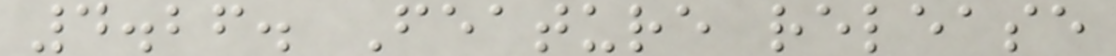4.26. Feature release
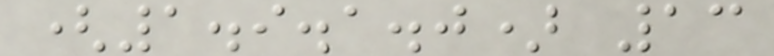(1.9.1.0) 13
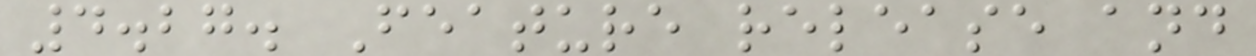4.27. Feature release and
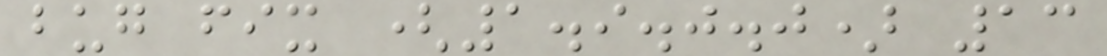bug fix (1.9.0.0) 13
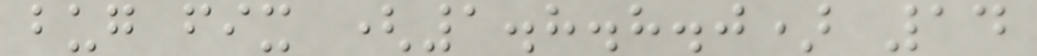bug fix (1.8.8.0) 14
